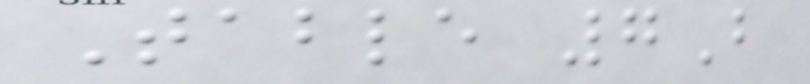Table 7B
